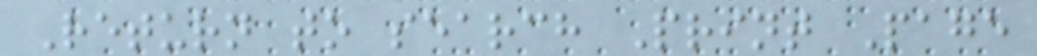Return to search Print Page
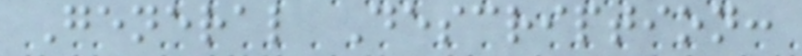General Description:
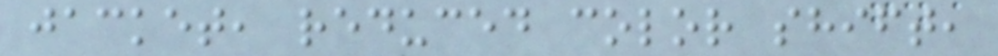jacket, reduced color shift,
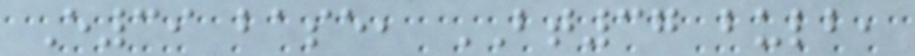E39 base, BT37 bulb,
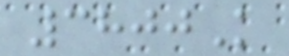3800K
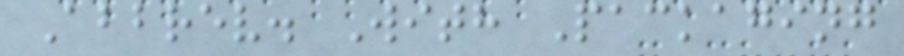Abbrev. With Packaging
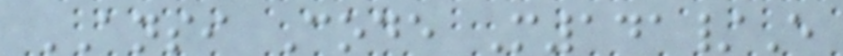ANSI Code M141/E
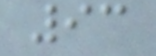93
